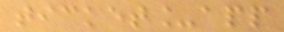ticket_app
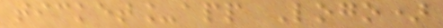ticket_app Logo)
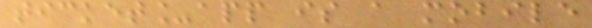ticket_app is a mobile
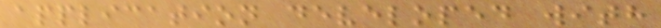application developed with
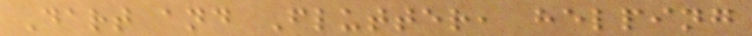Dart and Flutter, helping
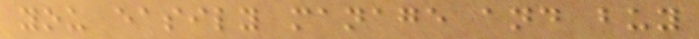you easily manage and buy
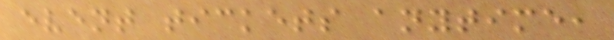event tickets anytime,
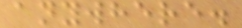anywhere.
